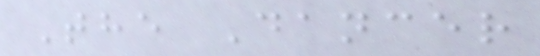The Dancer
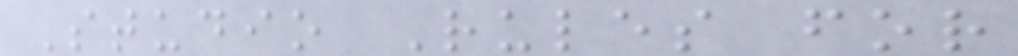Studio Rules for
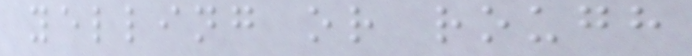yelling or rough
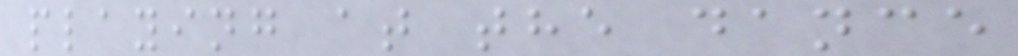playing at the dance
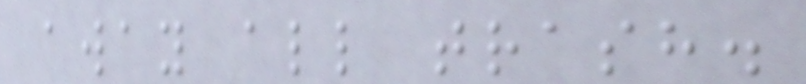away all trash.
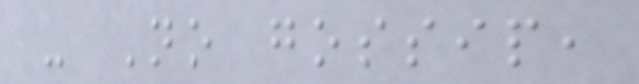- No gossip,
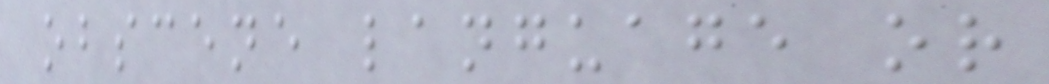obscene language or
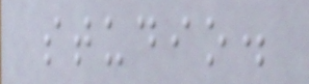studio.
